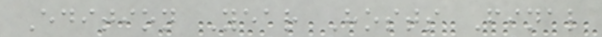Edition Year Hosts Final
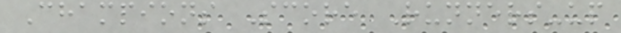Champions Score Runners-up
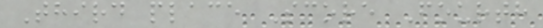Third place Score Fourth
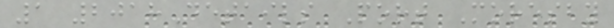1 2018Details Port Moresby
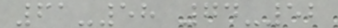61-58 74-52
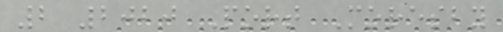2 2020 Port Moresby
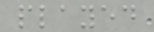played
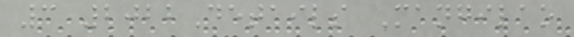3 2022Details Mangilao
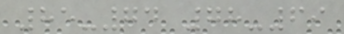85-74 78-69
